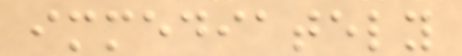immediately
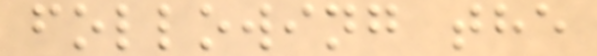following the
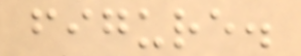figure.
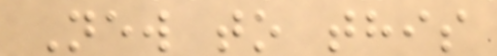New to this
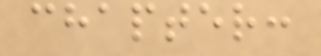chapter:
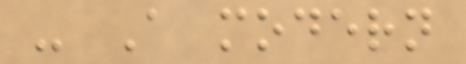- A modern
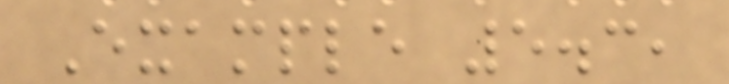Example 5.3,
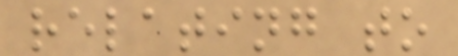relating to
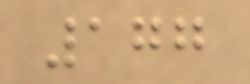177
